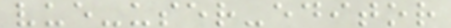vue-user-editor
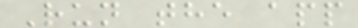Run the app
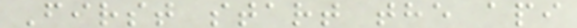First start the api
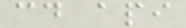cd api
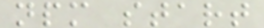npm start
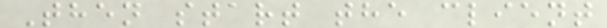Then start the client
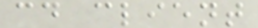cd client
